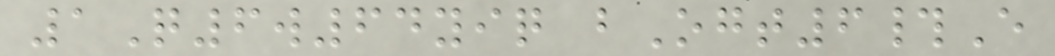1Q6w64yiq bOgt6#E
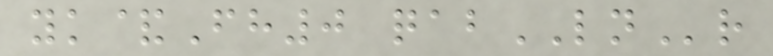yk&Fh0 qabLNr
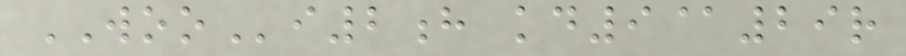WOOi2h kd9@29r
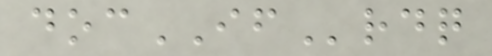docIFrdq
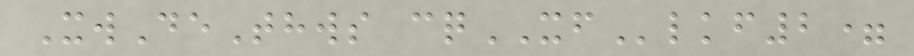XwDeThws cqXFlkf2=
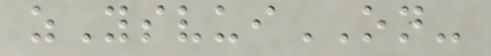zYsvuiON-
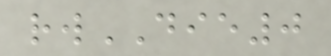rwDIE0
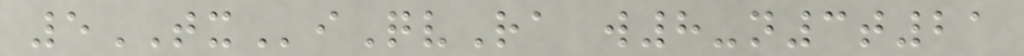5TXiQvRa w8-n3t21
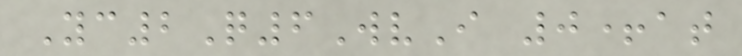Yc2Q6WvI 0+at
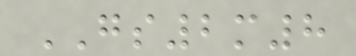GS2m8
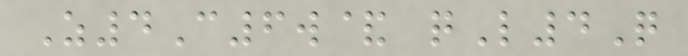Z4C6w& qL4Q
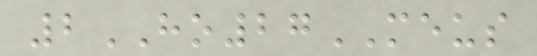2HO27MEUS
